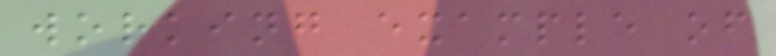working example of
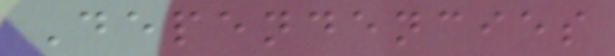Dependencies
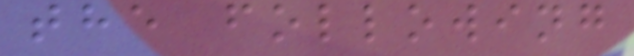the following
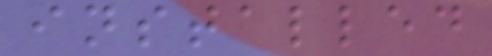installed
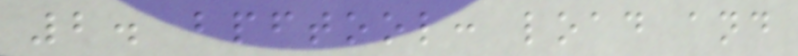2. bpftool: load and
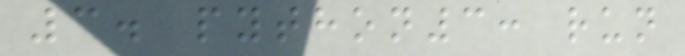3. python3: run
